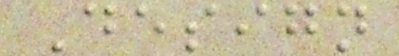Design
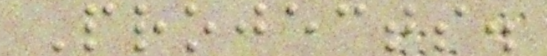Projects.
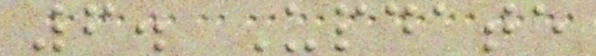6. Update
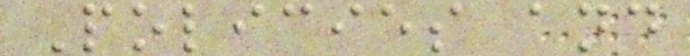Policies and
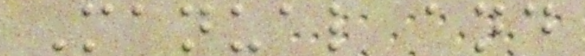Manual and
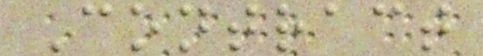Contract
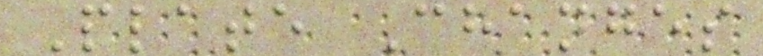Plate Changes
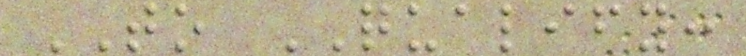TO QUALIFY:
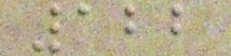122
